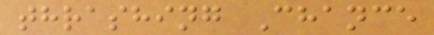thrashing Chance
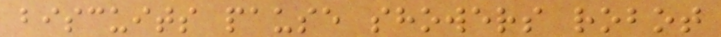biscuits pause showers robot
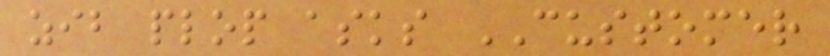zib plop asks CUSTOMER
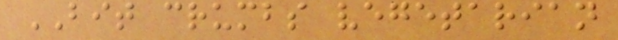BIT crumbs vegetarian
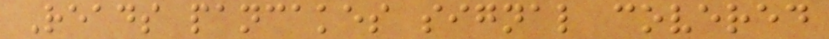Reads pancakes signal covered
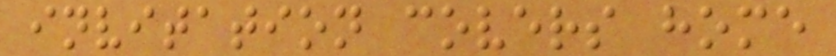invitation covers home
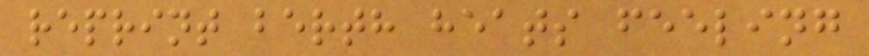reprint berth heats feeling
